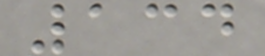134
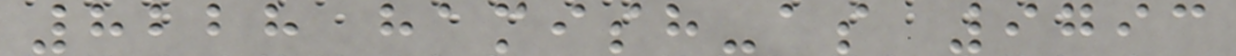8228 hamish-as 9793
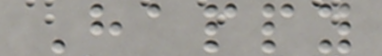Happy
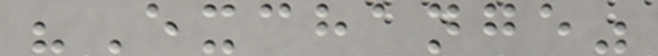"Exchange"
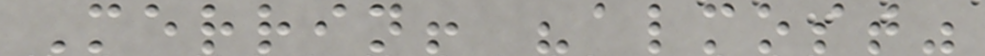Merrin! "almost"
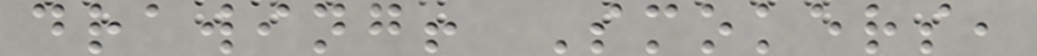drawing! Smokers,
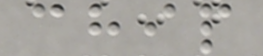chip
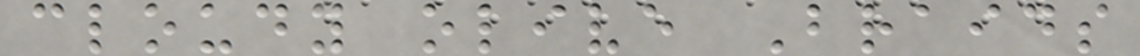cloudy olive Braids
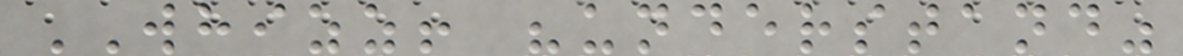WHIZZ! "understand"
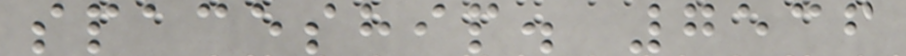spaceship. 7536
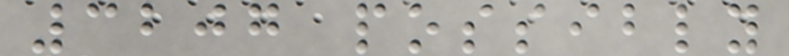3207 possibly
